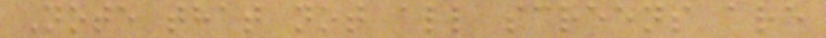Note that not all screens are
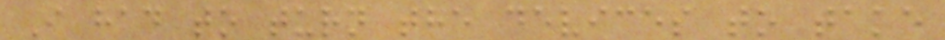I had to turn the devices to take
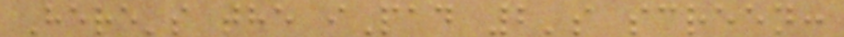Here's the iPad 2's screen:
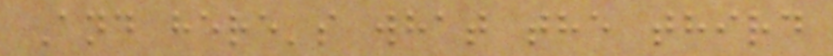And here's what the third
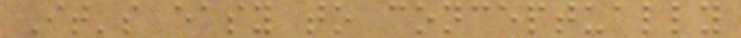It's easy to conceptually
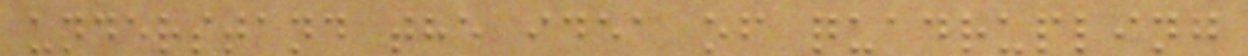understand the idea of quadrupling
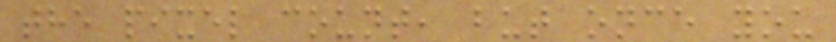the pixel count, but once you
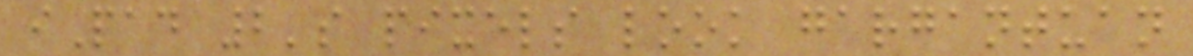iPad 2's pixels look gargantuan
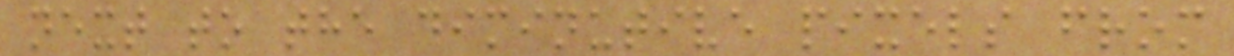next to the diminutive pixels from
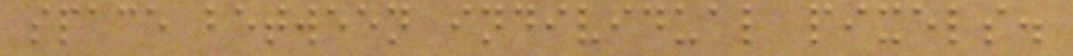space between individual pixels.
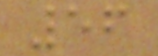56
